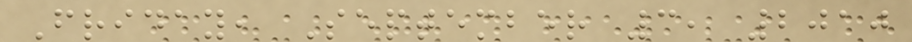Friday, September 3, 2010
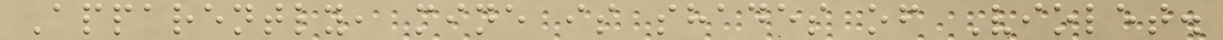Apparently, mine is shades of Violet.
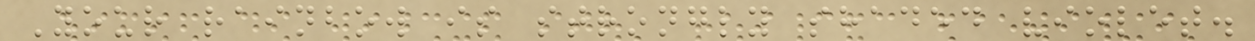Your rainbow is strongly shaded violet.
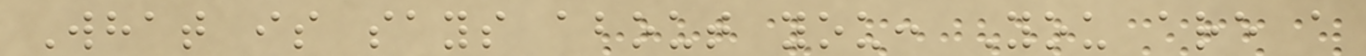What is says about you: You are a
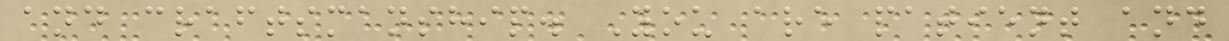and craftsmanship. You are patient and
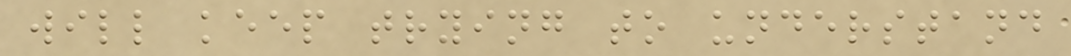will keep trying to understand
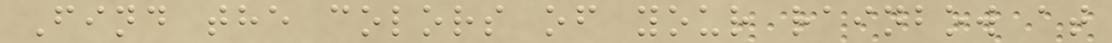Find the colors of your rainbow at
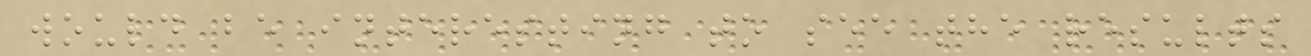would be interesting to see the results
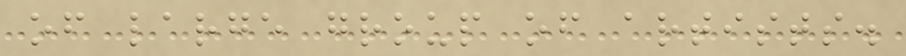of large group of artists.
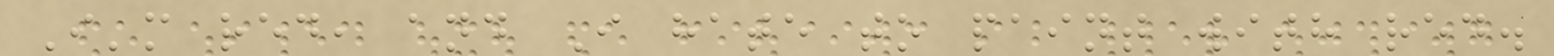I'm red, and I hate to paint with red.
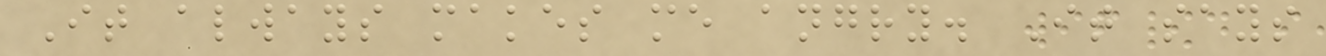It always makes me angry. It says
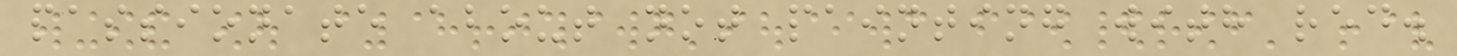passionate about not painting with red.
